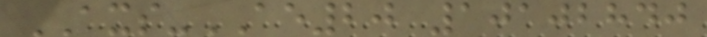AXS-AE20 10102840
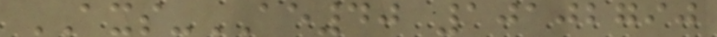AXS-AE40 10102790
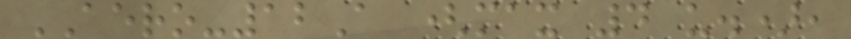AERO-12A (max 4 u.),
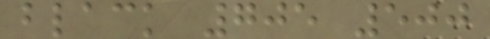black 705 500
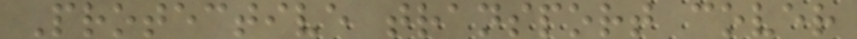Protective transport cover
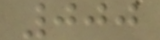000
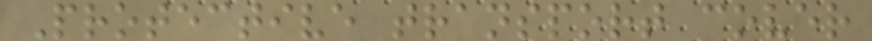Protective transport cover
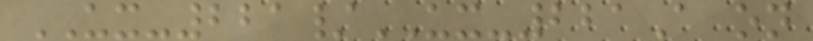UX-221/UX-221A on
